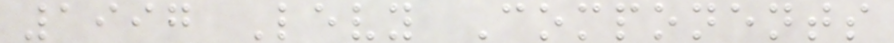1997 Levy Components
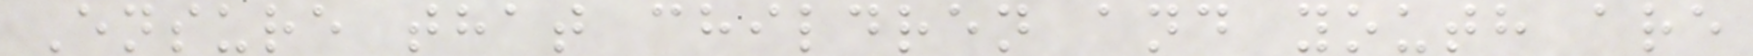Ensure that children and youth are
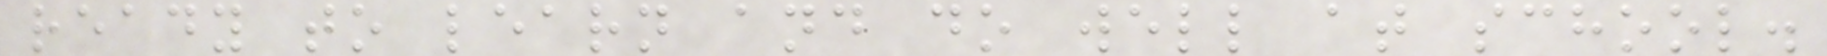ready to learn and do well at school.
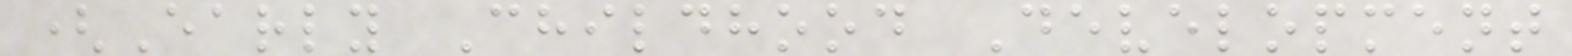(Early Childhood Development
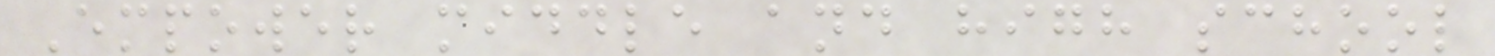Empower middle and high school
